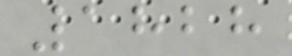1828
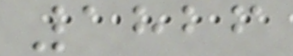1826
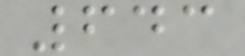643
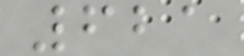621
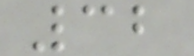32
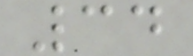34
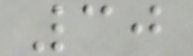30
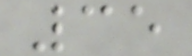35
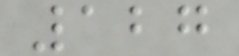127
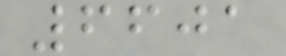6601
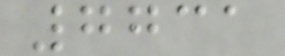7731
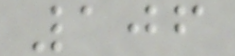106
